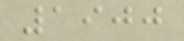1900
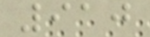910
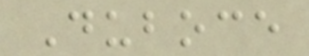Duboce
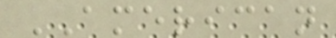AMERICAN
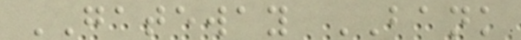GATEWAY BANK
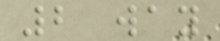2 way
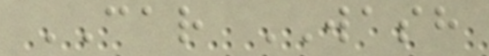CAR WASH
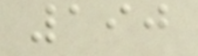190
